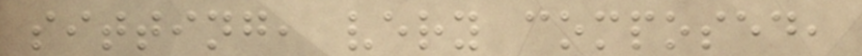sitting, very composed,
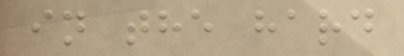in the hard
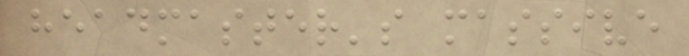headmaster's massive
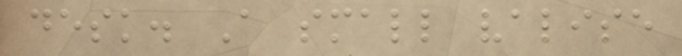desk. A small valise
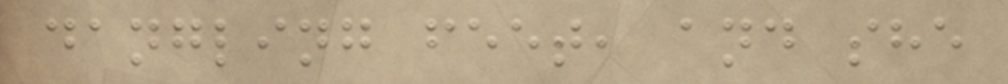dangling feet, and she
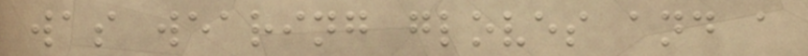was wearing gloves and a
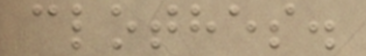clothes.
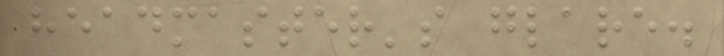headmaster's glare.
